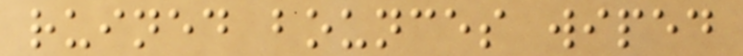ruined bounces wiped
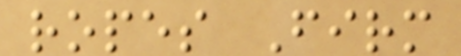ropes Firm
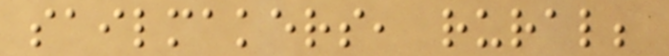sailmakers, rural;
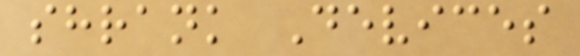shrank Devices
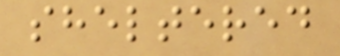sheltered
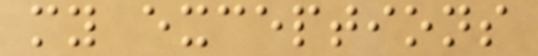my exceptions
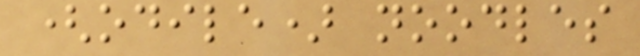(odile) noodles
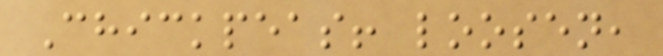Chickpeas! loosen,
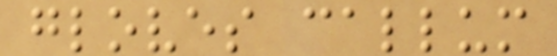gloves callum
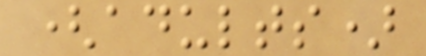(adults)
